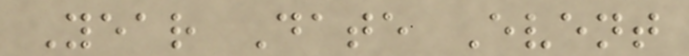Year Date Event
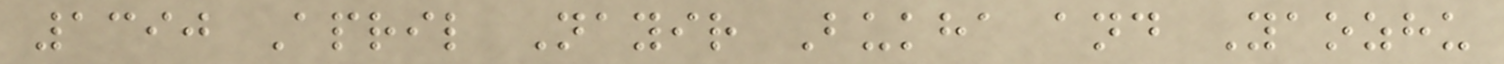1390 April Nayir Bukha and Yaozhu
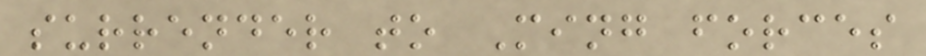surrender to Ming forces
